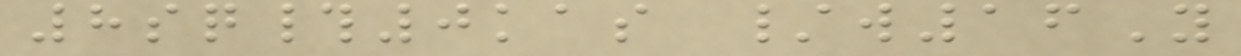8sq#0kas /w16Y
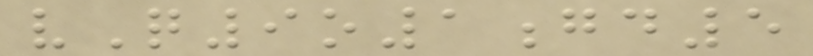vQ9o1gd5
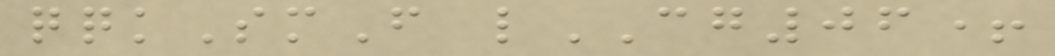qqkSmF lCG06+
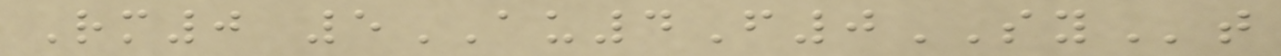Rm0 5AU4F0SYt
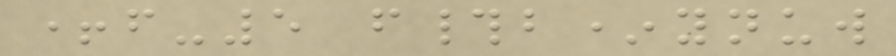+f-5 f#b*ynuw
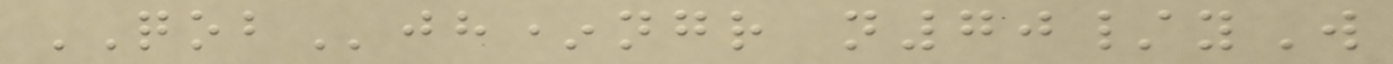QOBjh*ngr n70/yW
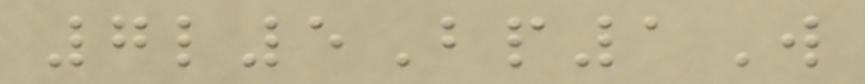7l5Bp1W
